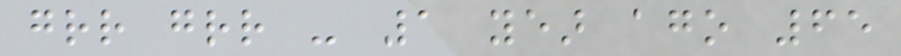grr grr - 1 year ago 65
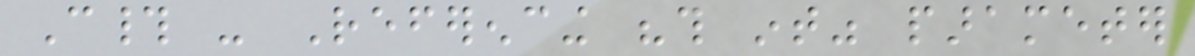C# - Referencing "this int" parameter
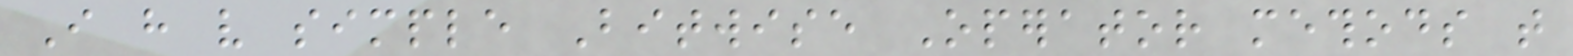I have very simple Bitwise Operator methods that
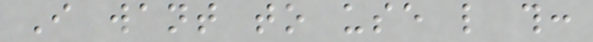I want to use like this:
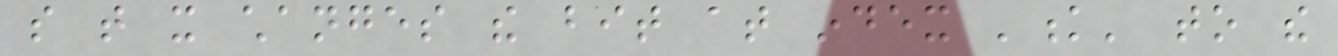so that it changes the bit at index 'k' to the
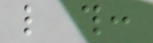like this:
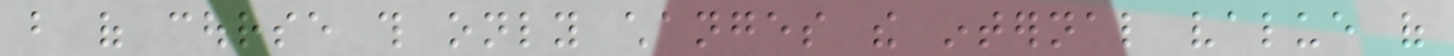but of course this only changes the internal value of
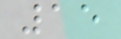15
